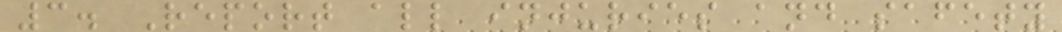3. Report all injuries and safety
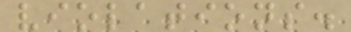violations.
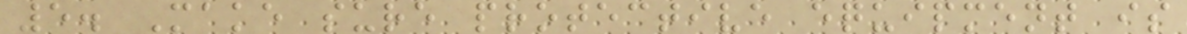5. Make sure protective equipment is
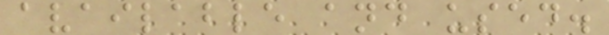available and used.
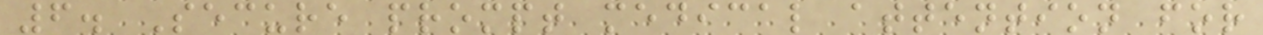6. Secure prompt medical attention for
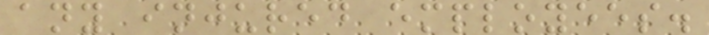any injured employees.
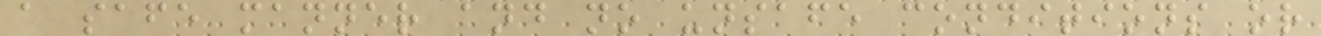a safe manner and no unsafe conditions or
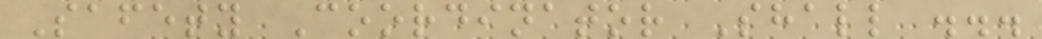Safety Coordinator Shall ...
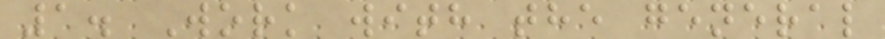1. Work with the general
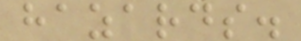hazards.
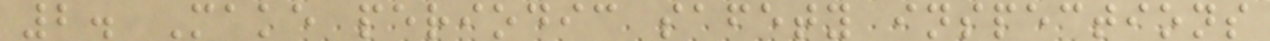2. Make periodic safety inspections
